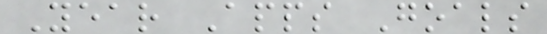Year Apps Goals
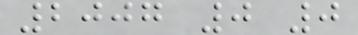2007 0 0
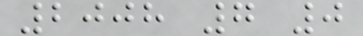2008 7 0
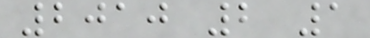2010 2 1
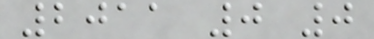2011 0 0
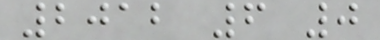2012 6 0
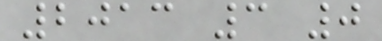2013 3 0
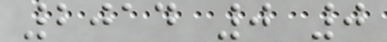2014 0 0
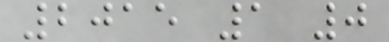2015 1 0
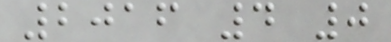2016 4 0
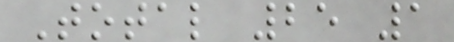Total 25 1
